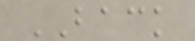BACK
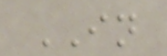IN
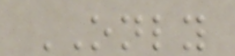ONLY
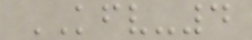KFV-4
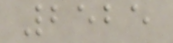2525
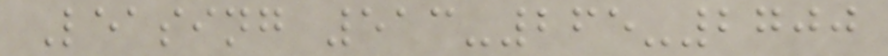Leasing 513-265-2700
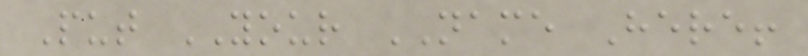Put YOUR NAME Here!
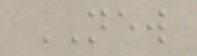NEW
